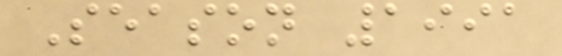Season 1991
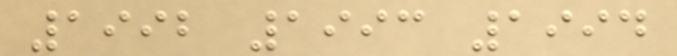1992 1993 1994
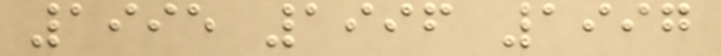1995 1996 1997
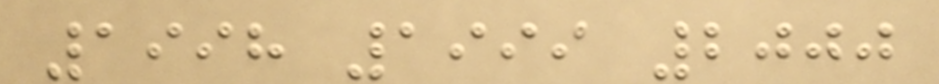1998 1999 2000
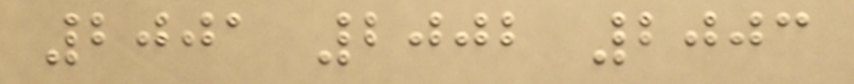2001 2002 2003
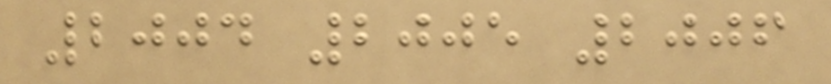2004 2005 2006
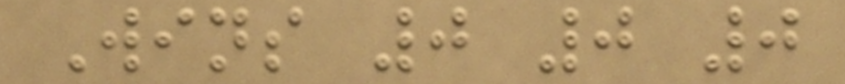Wins 0 0 0
